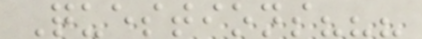Questions???
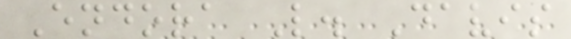Endora L. Davis
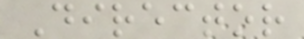Director
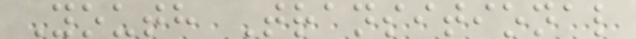Youth Transitional
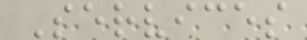Services
